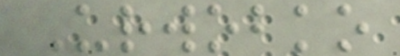Urwobko
